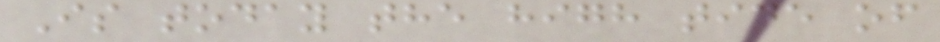Is today the high tide of
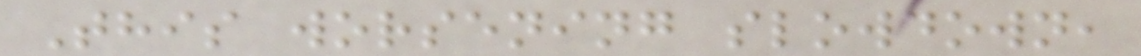This worsening slowdown,
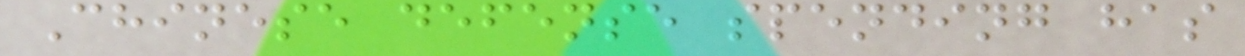Chinese defense spending has
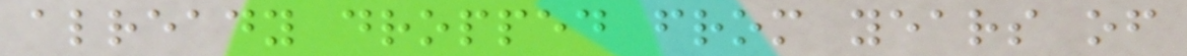already dropped from years of
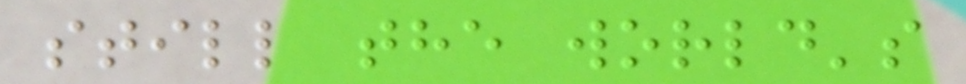still the world's
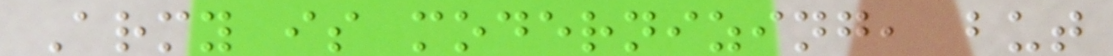Army is modernizing, but
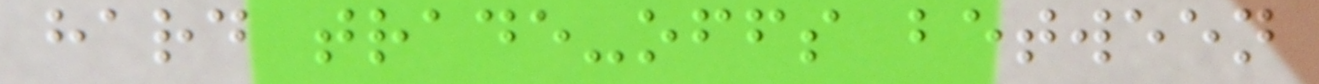hard trade-offs between
